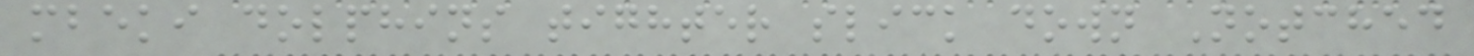mbeki dolphins tighter slick down Notched
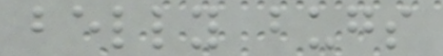belly bugs
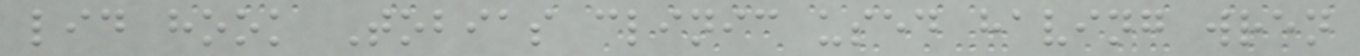lid hook Tobias clinic used having wren
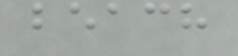beach
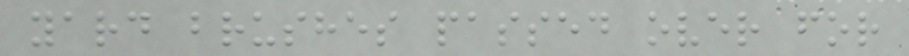yard brushes passed over for
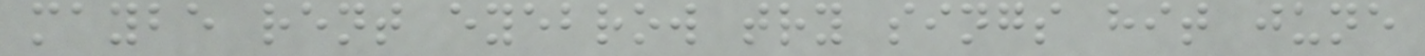maybe rent eyebrow try sings hit june
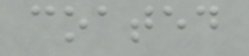coated
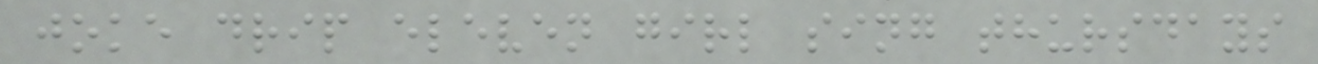joke drip eleven girl sing thursdays
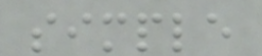simple
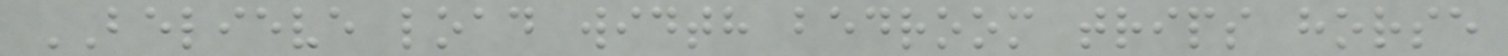BELIEVE load width bedroom trips horse
